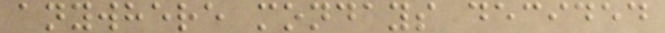anywhere mondays decided
